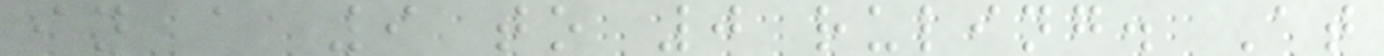in a 9 to 0 ruling. At
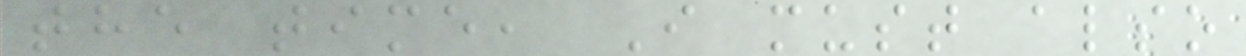the time, I must also
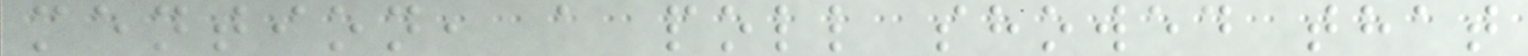mention, a poll showed that
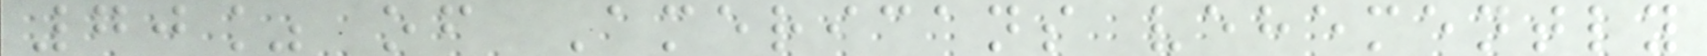70% of Americans vehemently
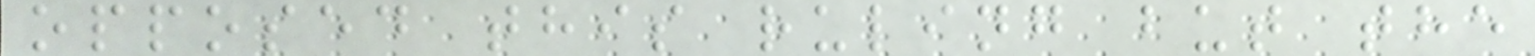opposed this ruling but the
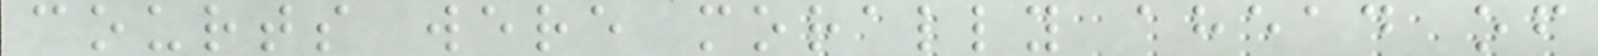courts were morally ahead of
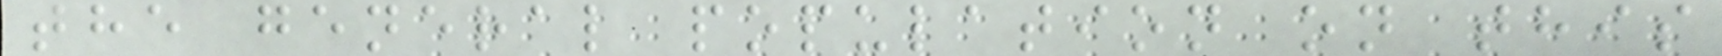the general population on this
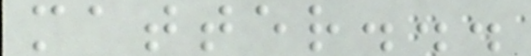matter...
